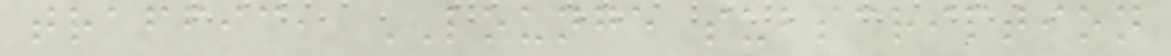traffic, LOUNGE subscription
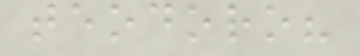teodoro?
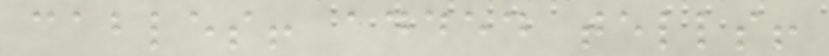cables! added tells!
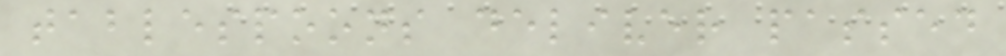tablespoons deliver passed
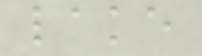lake
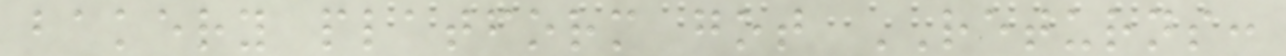bakery platform got RETURNS:
